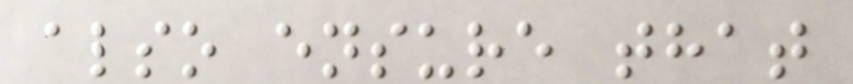also ensure that
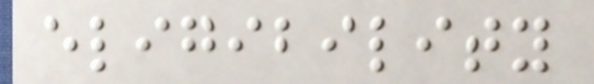eligibility
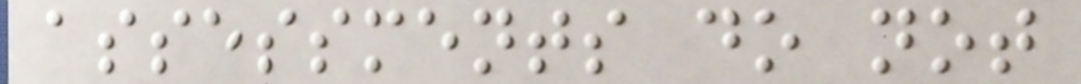assessments do not
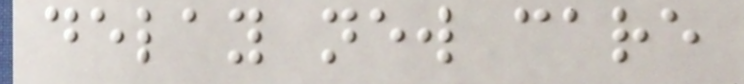delay new care
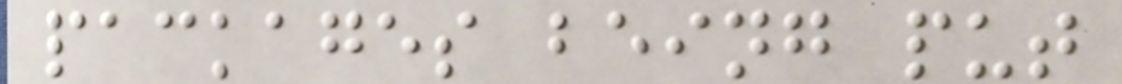packages being put
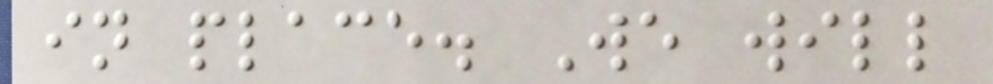in place. We will
